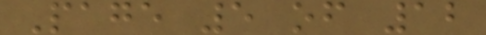Page 5 of 12
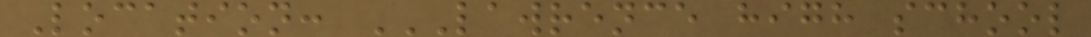Location: LAWRENCE HIGH SCHOOL
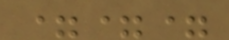===
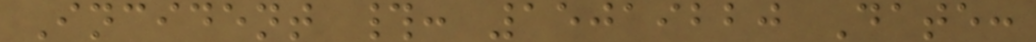Incident #: 15019220 Date:
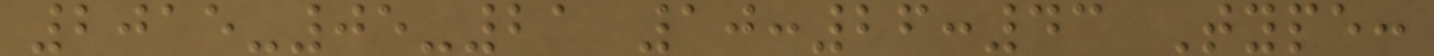2015-05-21 10:26:43 Type:
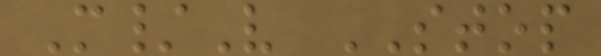M/V STOP
